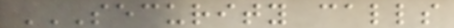SECURITY CALLS
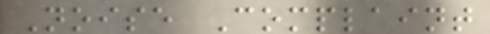Noise Complaint
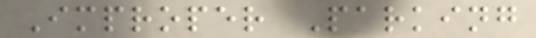Improper Parking
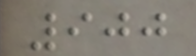900
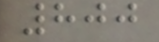800
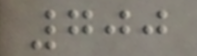700
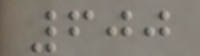600
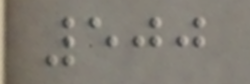500
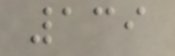139
